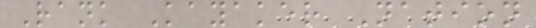Rank Kayaker Nation
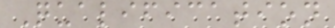Qualification
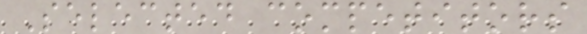Selected competitors
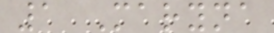1 Maryna
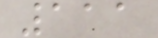111
